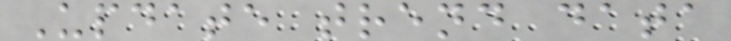Update trend data
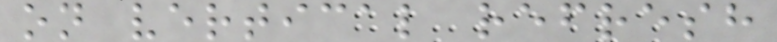on vertical refresh
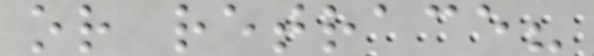or retrace?
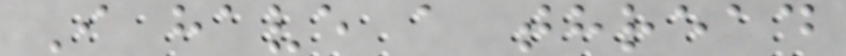I have a thread
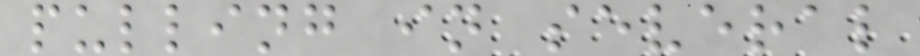pulling in several
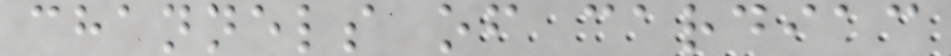channels of cardiac
